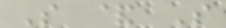S & S
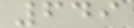649
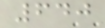640
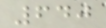640
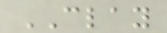CLAY
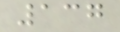137
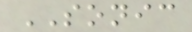SONIC
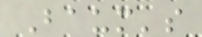Baum's
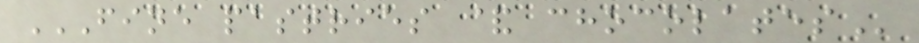FINE PASTRIES & CHOCOLATES
